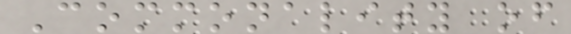Commonality of
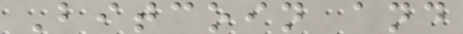Bitcoin and
